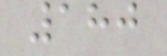180
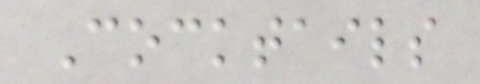Cocktails
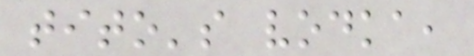tito's vodka,
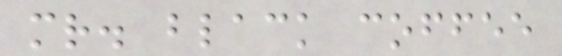mr. black coffee
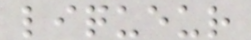liqueur
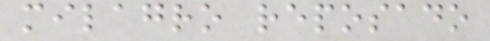milagro reposado
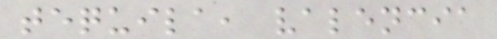tequila, valencia
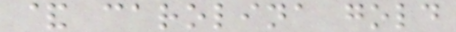& carolina gold
